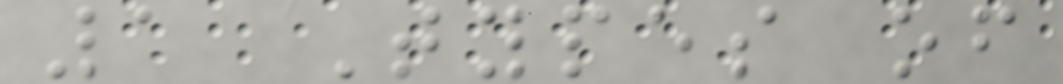1 Types of
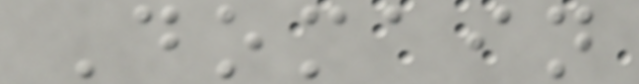Domain
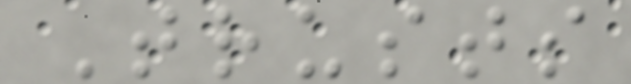Trusts
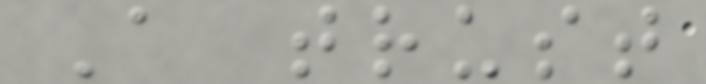A trust
